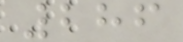286
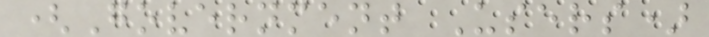(Government Users)
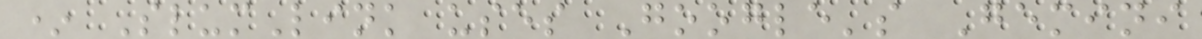* SlumLink uses Google's Gemini
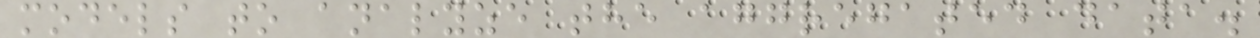models to analyze the aggregated data.
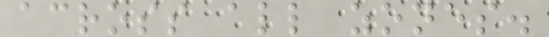across all zones.
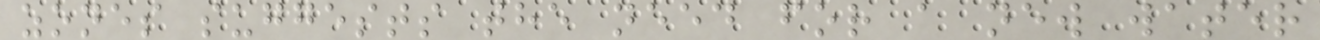zones suggests the need for a new water
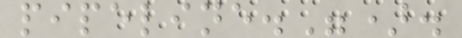pipeline.").
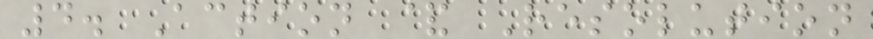4. Action & Resolution
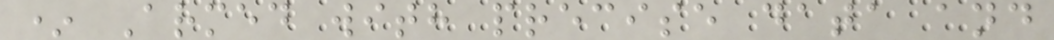* Armed with precise data and
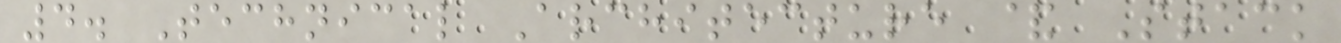4. Technical Architecture & Stack
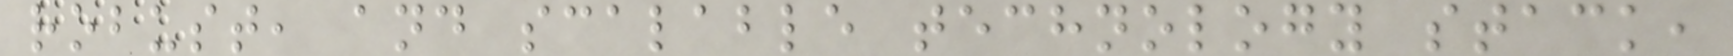robust, and scalable technology stack,
